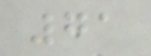71
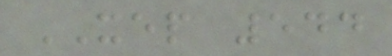XEP 544
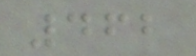462
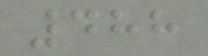488
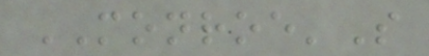MONROE'S
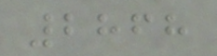2868
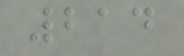214
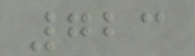723
